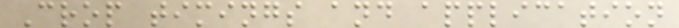Crop timings and application
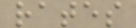rates
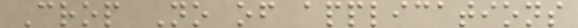Crop No of applications
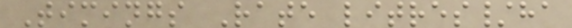Timings Rate litres/ha
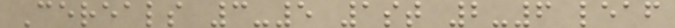Cereals 3-5 1st 2-6 leaf
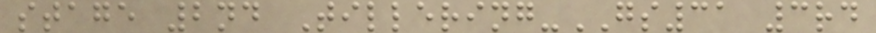stage 2nd Tillering-GS31 3rd
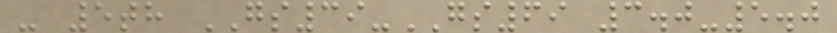- 5th GS39-GS69 3.0-5.0
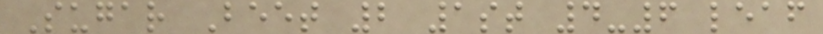Sugar Beet 2 1st 4-6 leaf
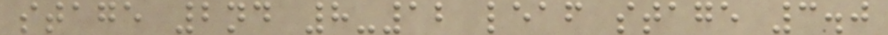stage 2nd 8-12 leaf stage 3.0
